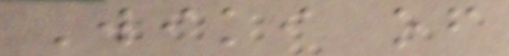Wiki of
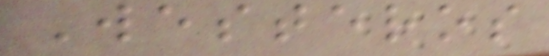Westeros
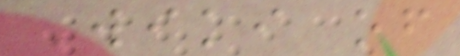Wiki of
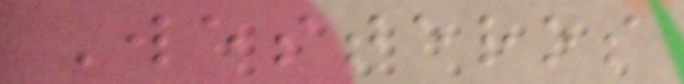Westeros
